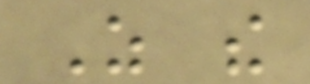As the
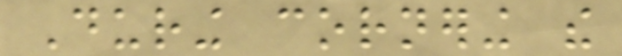During cornering the
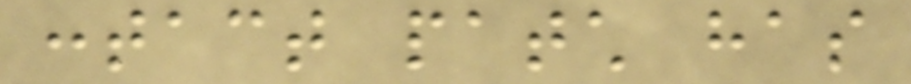contact patch has
